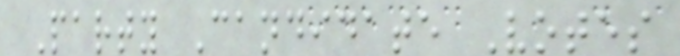Party Candidate Votes
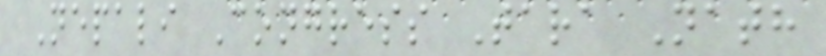Nepali Congress Tara Nath
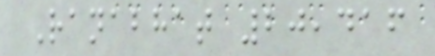Ranabhat 20,416
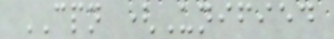CPN (Unified
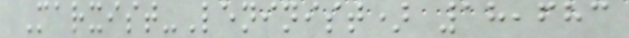Marxist-Leninist) 18,683
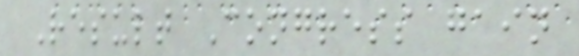Result Congress gain
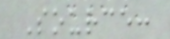Source:
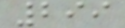299
